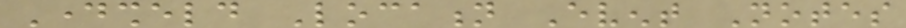Daysheld Location Event Notes
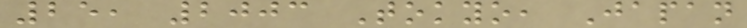25, 2003 Tokyo, Japan
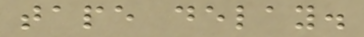tape delay.
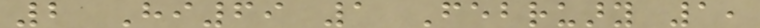2 Hi69 1 February 1,
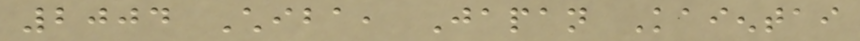2004 Chiba, Japan Kaientai
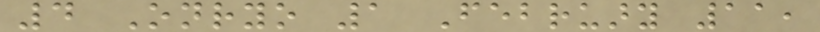4 Onryo 1 February 11,
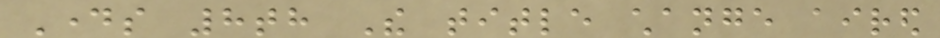Days 8th The title change aired
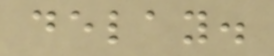delay.
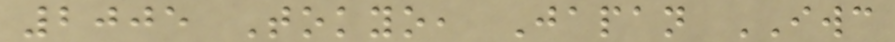2005 Tokyo, Japan IWC
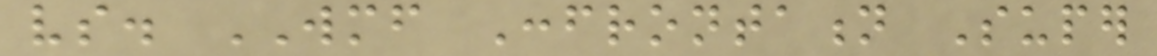vs. WMF Confrontation Super
